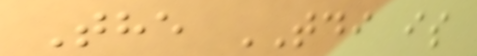The TDI is
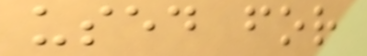used for
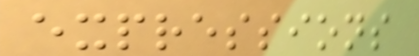expressions
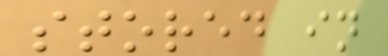stored in
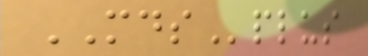MDSplus
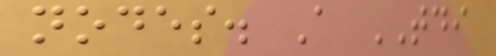nodes. A TDI
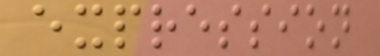expression
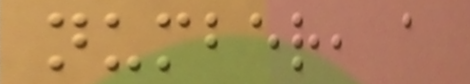number, a
